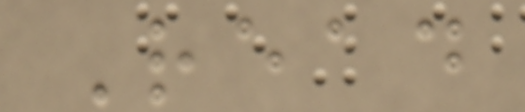Read
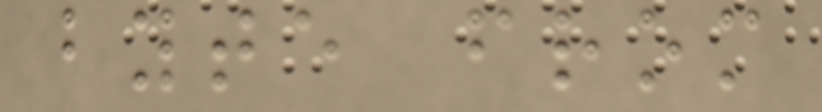byte from
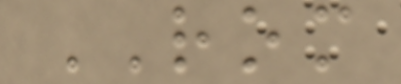ROM
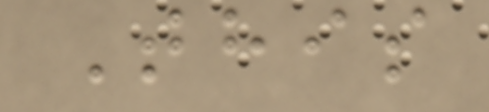This
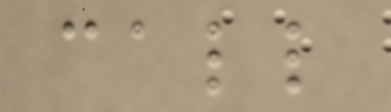call
